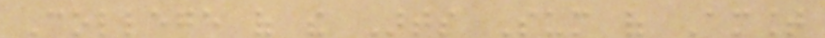College of the Arts Sum of Amount
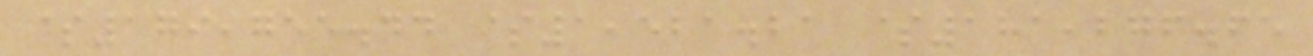$179,755.44 $1,521.21 $181,276.65
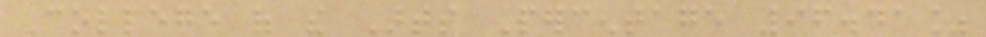College of the Arts Percentage 96.41%
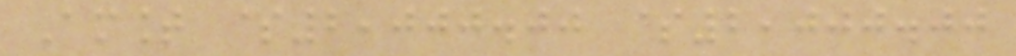Amount $2,000.00 $2,000.00
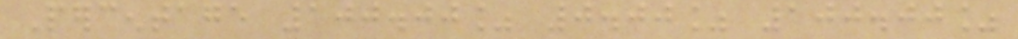Percentage 100.00% 0.00% 100.00%
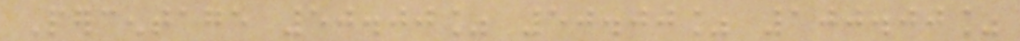Percentage 50.00% 50.00% 100.00%
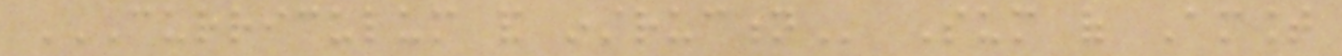CURRICULUM AND INSTRUCTION Sum of Amount
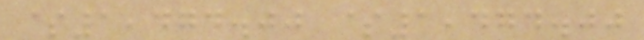$1,474.00 $1,474.00
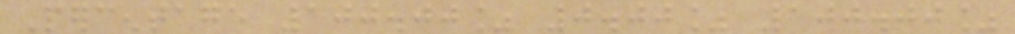Percentage 100.00% 0.00% 100.00%
